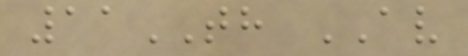11TH AV
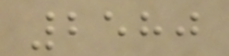2580
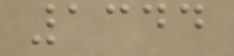1344
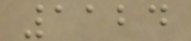1124
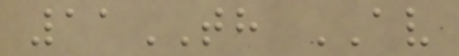11TH AV
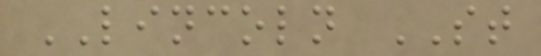LINCOLN ST
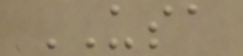USA
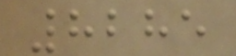8285
